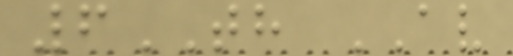6TH AV
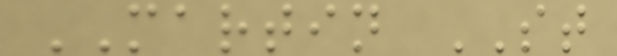MARTIN ST
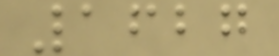1627
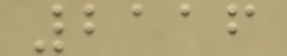2116
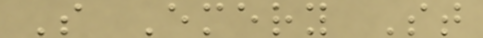S Emery St
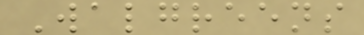Walgreens
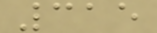315
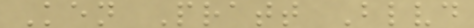Ken Pratt Blvd
